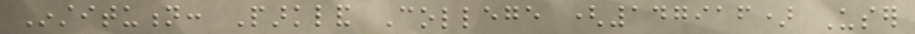Institution: Parkland College (147916) User
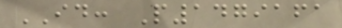ID: P1479161
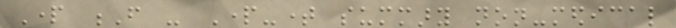Part F - Part-time summary non-medical
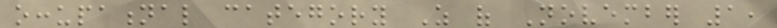occupational category As of November 1,
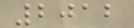2012
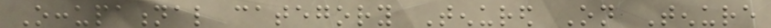Occupational category Tenured On Tenure
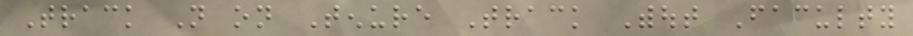Track Not on Tenure Track Without Faculty
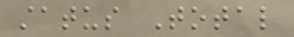status Total
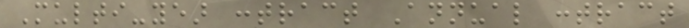Multi-year contract Annual contract
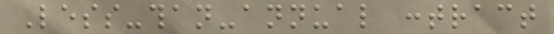Less-than-annual contract
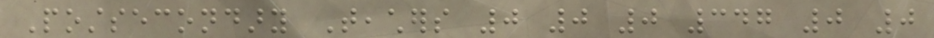Postsecondary Teachers 0 0 0 347 0 0
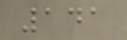141
